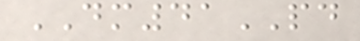DM41PD
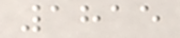1815
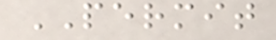PERMIT
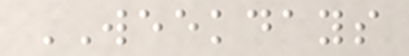WEEKDAYS
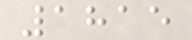1815
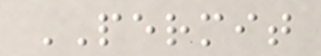PERMIT
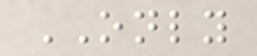ONLY
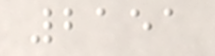2151
